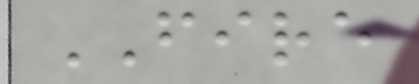FIRE
